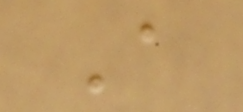A
